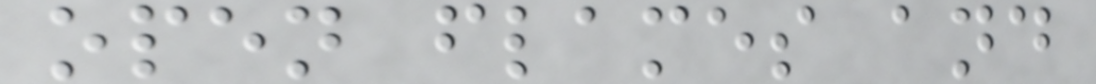open flames and
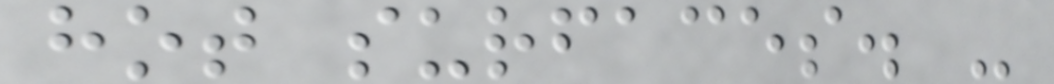hot surfaces. -
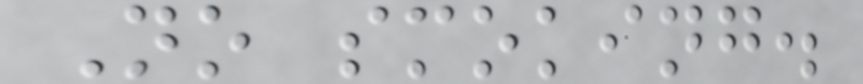No smoking.
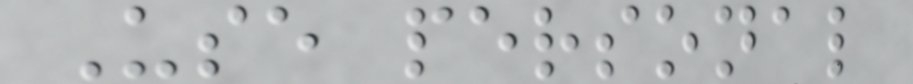Use personal
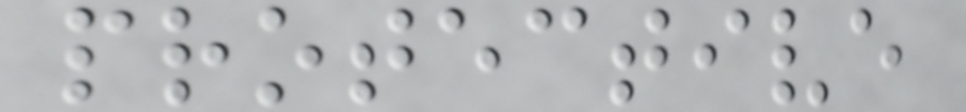protective
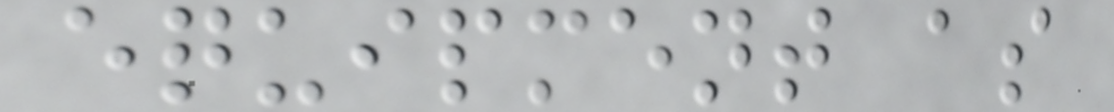equipment as
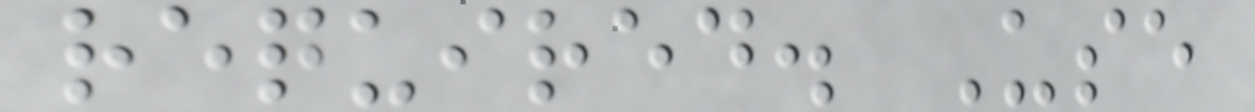required. Use
